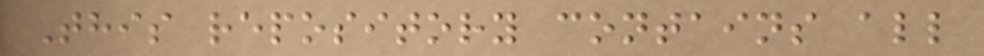This repository contains all
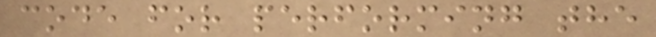code for performing the
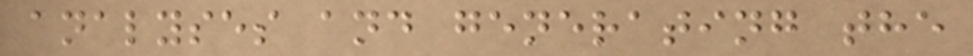analyses and generating the
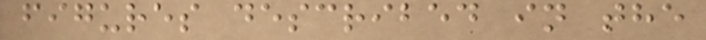figures described in the
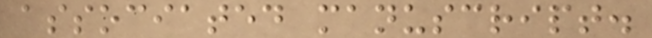associated manuscript.
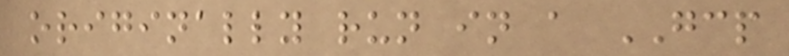originally run in a GCP
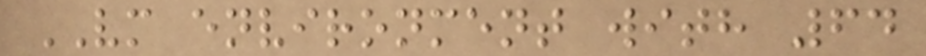VM environment with 64
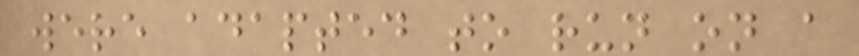were adapted to run on a
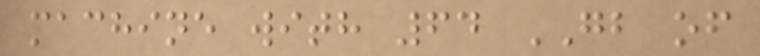machine with 64 GB of
